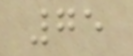75
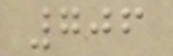706
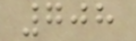708
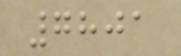7801
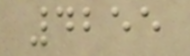4255
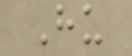Hu
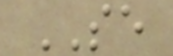SE
